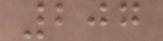207
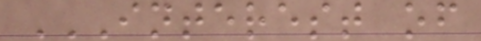INTEREST OF
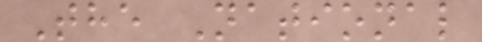The National
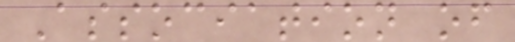Association of
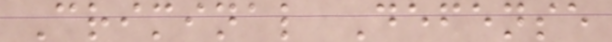Criminal Defense
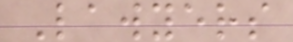Lawyers
